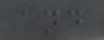and
